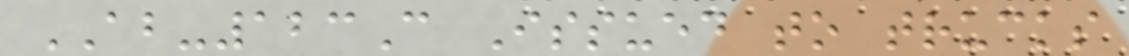AB-123C Issued to trucks
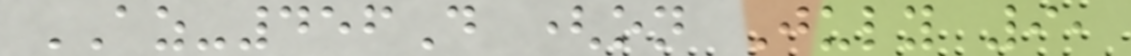AZ-456D (on July 9,
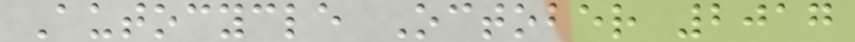Autocycle October 2017
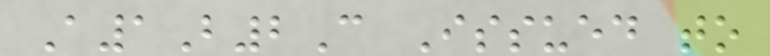A1B2C Issued to
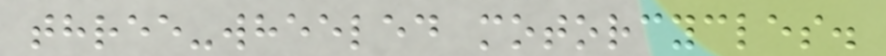three-wheeled motorcycles.
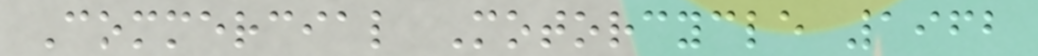Commercial Motorcycle 1962
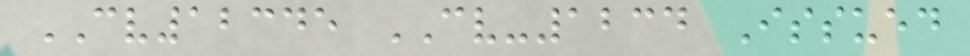CV12345 CV-1234 Issued
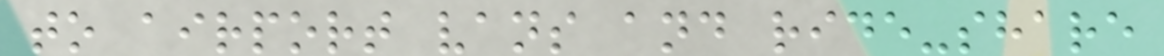to airport vans and ride-share
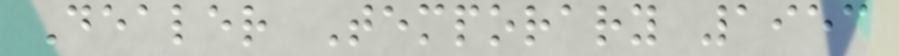Dealer Temporary 1953
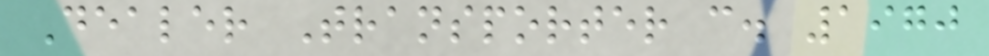Dealer Transporter c. 1970
